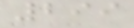299
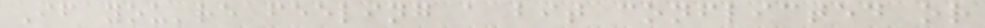If you're feeling a bit conflicted or
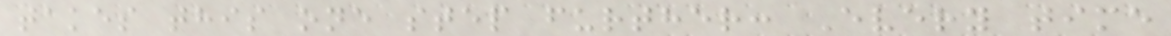takes this one step further: Every time
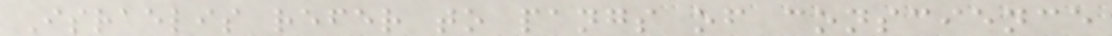Israelis refer to pangs of conscience
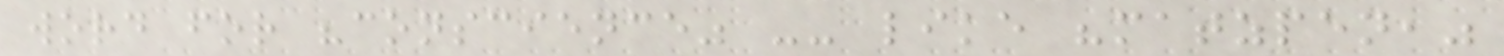word for "conscience" -- like "matzpen,"
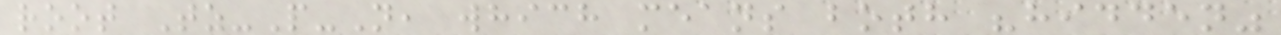root Tz-P-N, which means both "hidden"
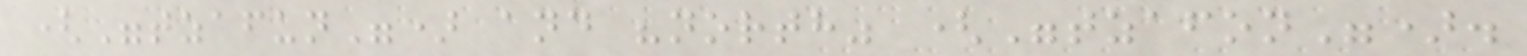("tzafun") and "north" ("tzafon").
